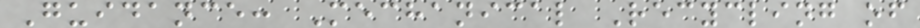Guidance: Mechanical Recycling of
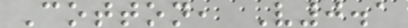Cotton, V0.1
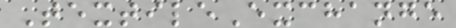TextileExchange
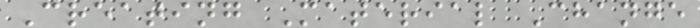Creating Material Change
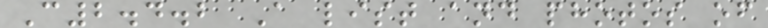C2.4.2 A list and photos of
